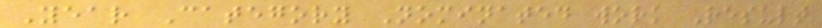Year Category Nominated work Result
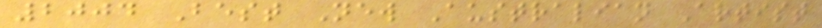2004 Best New Australian Artist
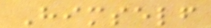Himself
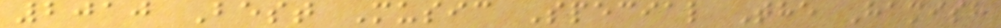2010 Best Music Special The Hamish
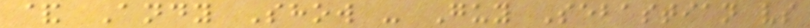& Andy Show - Guy Sebastian vs
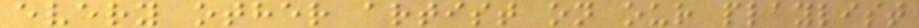every other artist on our playlist
